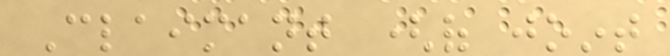Claimant (of joint
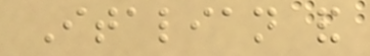Italian and
